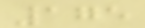175
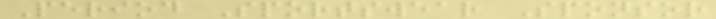Period Sportswear Sponsor
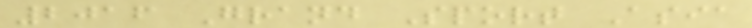2016 Grand Sport Asia
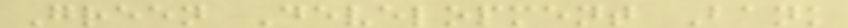Green Development Bank
